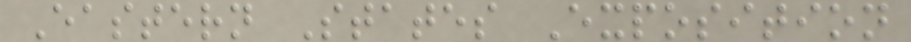Eastern States Exposition
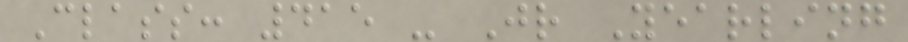Class: 415 - Jr Yearling
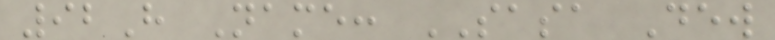92H Name: SASA Dew
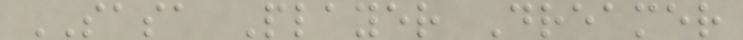SASA Player Dreamer
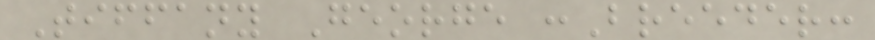Tiffany George :Breeder:
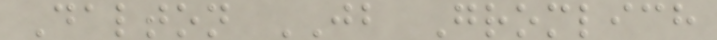Dalton JB Gromlich
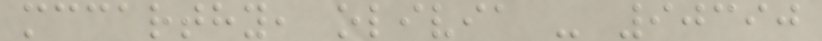mccarthy, olivia - 90390
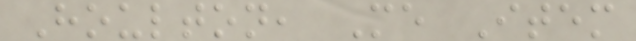Houlton, Me Item
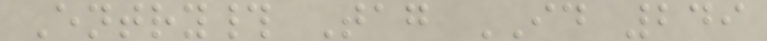Entry# Tag ID 249
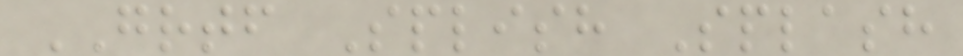GRTF Splish Splash
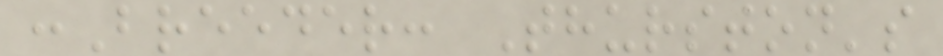:Breeder: Thurston's
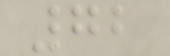72
